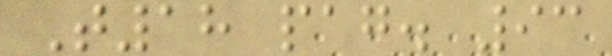T18 pag. 93
